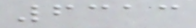6313
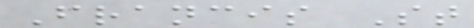Francis St
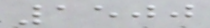1500
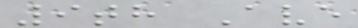9th Ave
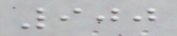900
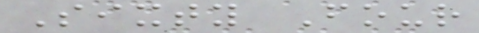Sixty Four
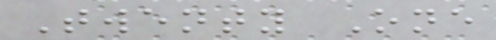Twenty One
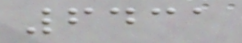6431
